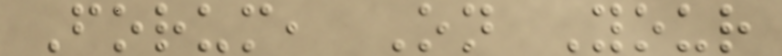Forum, On Your
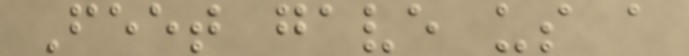Feet gave us a
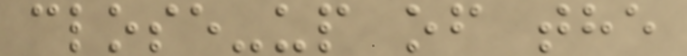close-up of the
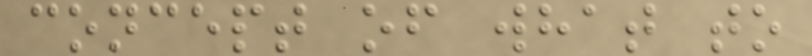concept of what to
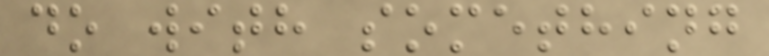do with something
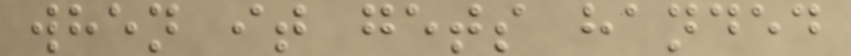when it gets handed
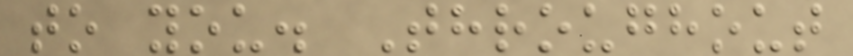to you. Throughout
